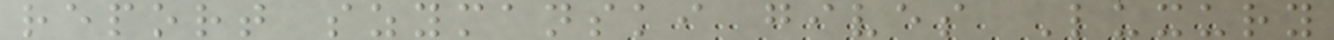report szymanski gives Luxury
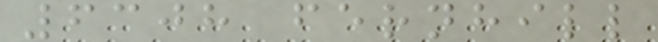6308 fernhill
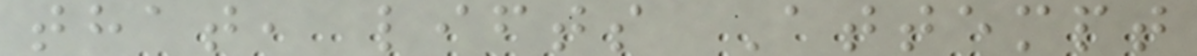that, lifts Attempt
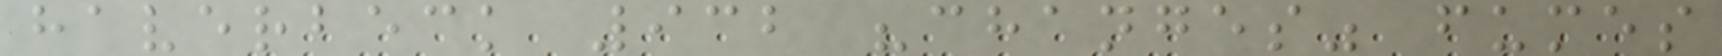haverbeck 932 "changes" fumes
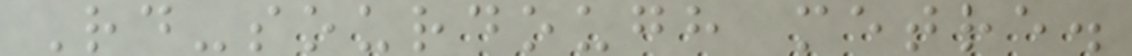Rd-sourdough metre.
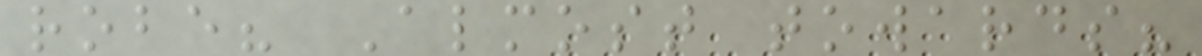robe? Almost towards?
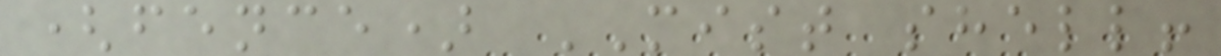(fence) MIST shell!
